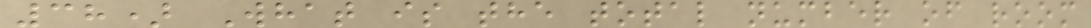38) What is the total number of room
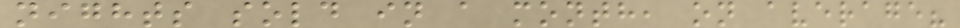nights sold in a month, on average?
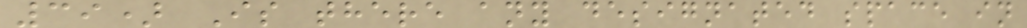39) Is there any designated space in
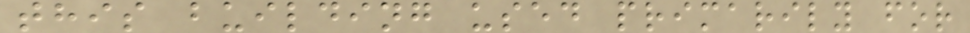this building used primarily for
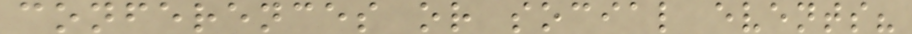conferences or social events?
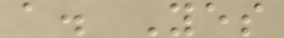a. Yes
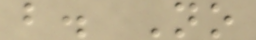b. No
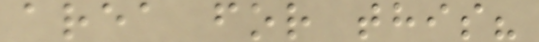area for this?
